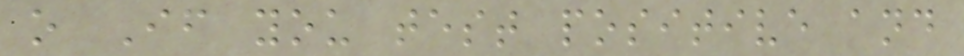o If you test positive and
